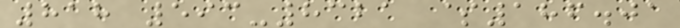818 593-8321 $186.01
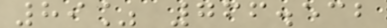89% 766.532
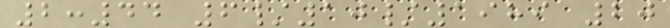2:44 6/10/1989 20
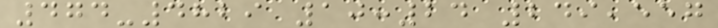474-4829 10:24 249,557
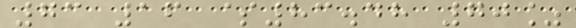73 16 $83.48 70%
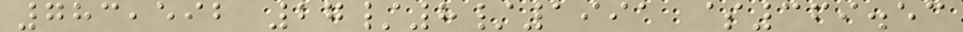783,592 27/8/1991 $369.53
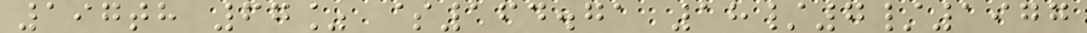197th 67% $164.71 18/7/1977
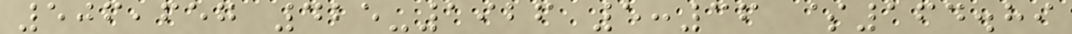506,657 425-1926 5:36 $164.89
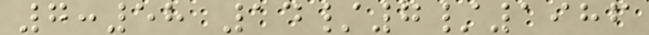7:58 14/7/1986
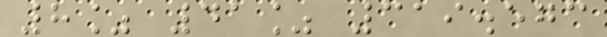8% 41% 319.573
